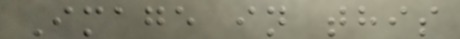Image in this
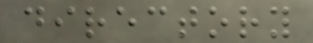directory
